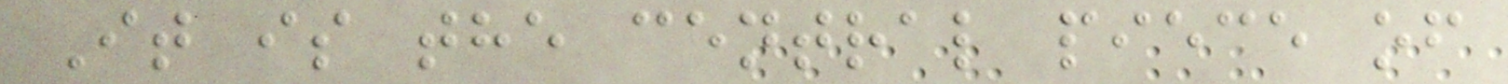It is the central piece of
